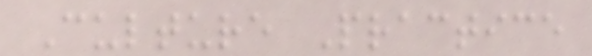Culture Practice
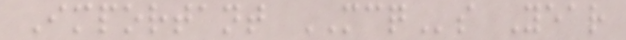Important MCQs Year
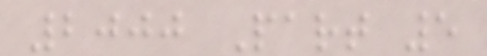2000 Part 5
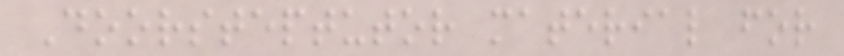Doorsteptutor material for
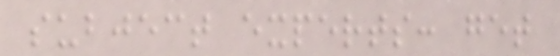subject experts: get
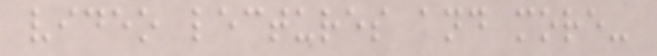video lectures and more-
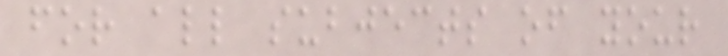for all subjects of your
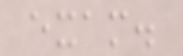exam.
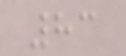83
